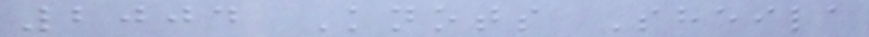2004 Knots Sheila
